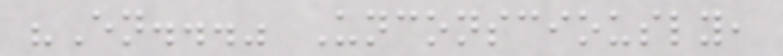"En..." Unconsciously,
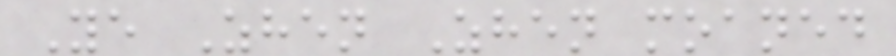Ye Zhen Zhen moaned
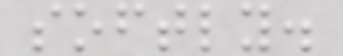softly.
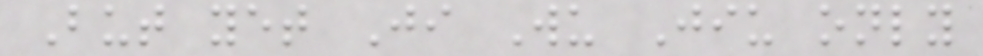But yet Ji Wu Jiu only
